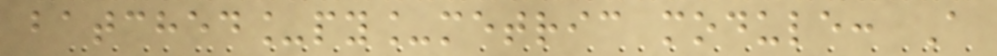batched_py_metric module: A
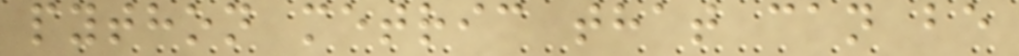python metric that can be
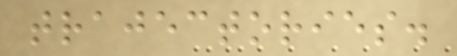trajectories.
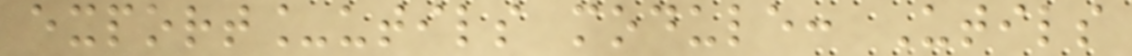export_utils module: Utils
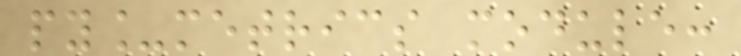py_metrics module:
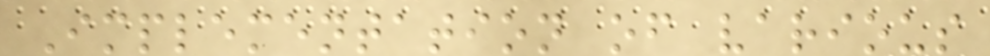Implementation of various
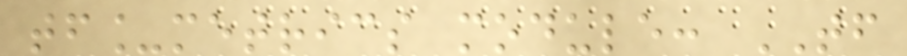tf_metrics module: TF
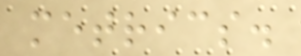metrics.
